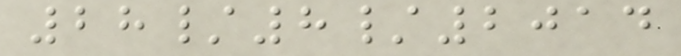28/8/2014
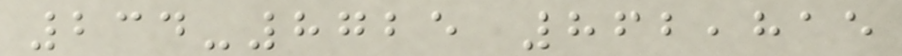234-8725 862,815
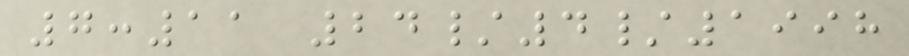7:11 24/4/1998
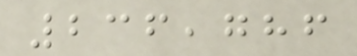236,786
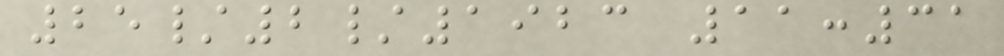25/2/1923 11:31
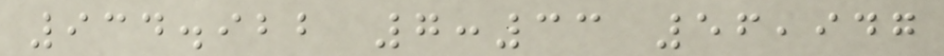934.922 7:33 56,947
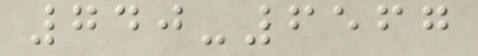740-6567
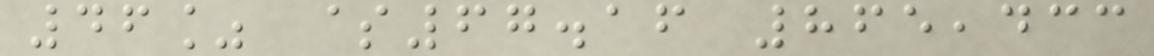46% $67.16 865,433
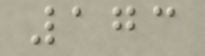173
